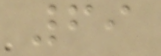69
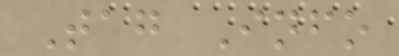Tag Info
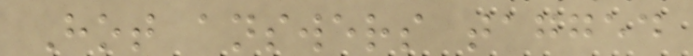Hot answers tagged
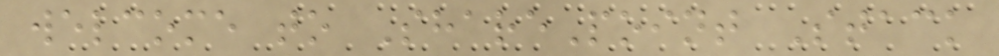welcome to SharePoint Stack
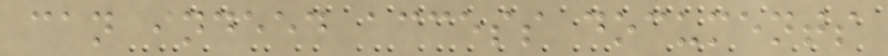can indeed access documents
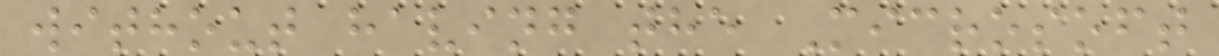without having the Microsoft
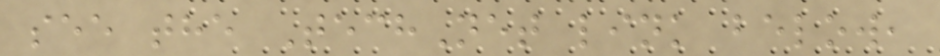see the TechNet link below,
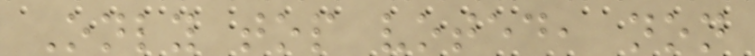Only top voted, non
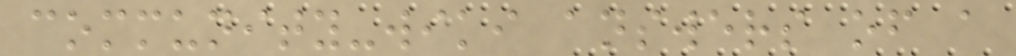community-wiki answers of a
